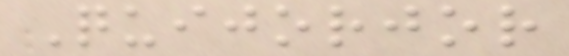Quijorjor
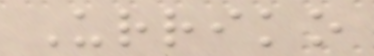Urriko
